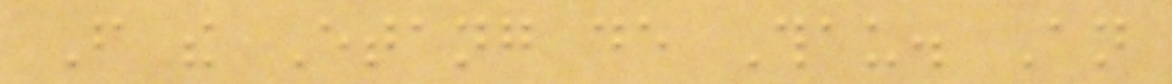From the Etang de Thau. An
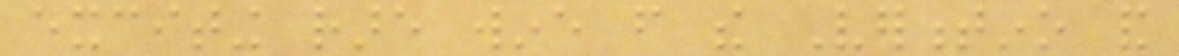exciting rare wine from the Vermentino and
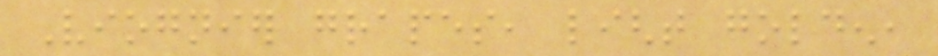Viognier grapes, light golden,
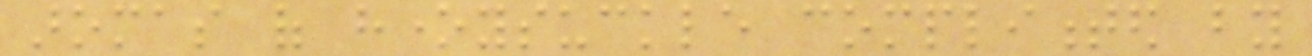aromas of honeysuckle complimented by
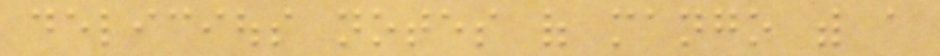delicious notes of mango with a
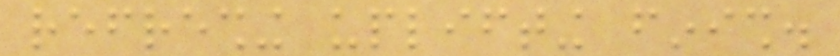refreshing uplifting finish.
